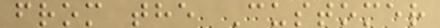from the Customer
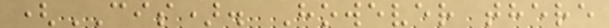(CIS). However there
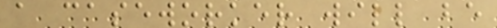a caseworker will be
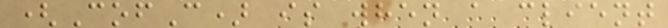(CofC) is when a client
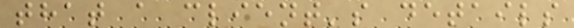that a client's details
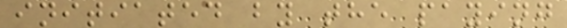initiated by the paying
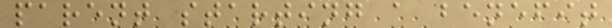parent starting a benefit
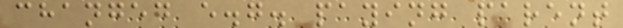changed e.g. paying parent
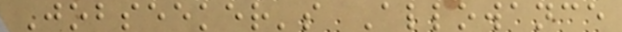Jobseeker's Allowance
